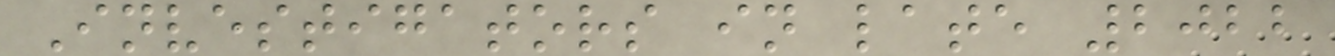Investigators in late 2022
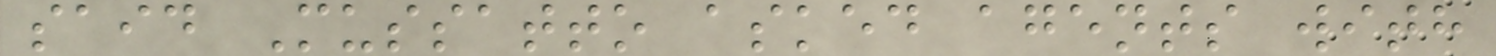said Mussatto asked agents with
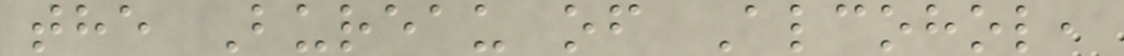the Bureau of Alcohol,
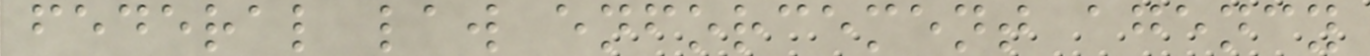federal law enforcement agency
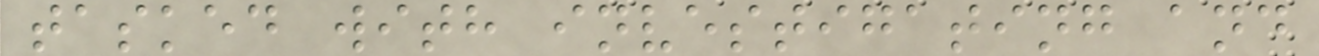tasked with investigating and
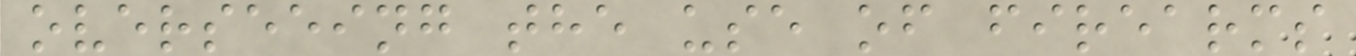overseeing the use of firearms
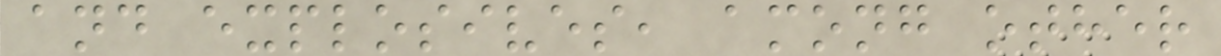and explosives, among other
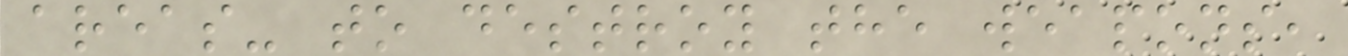areas- to destroy the weapons,
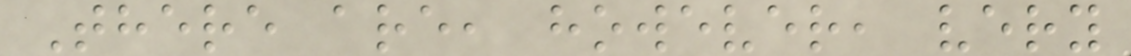There are, however, very
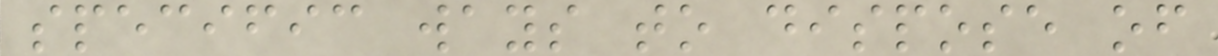specific ways to dispose of
